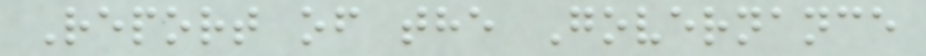Report of the Governance
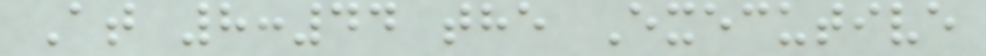At 8:44 the Executive
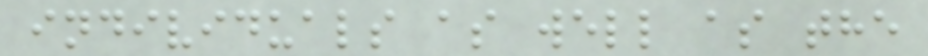individuals as well as the
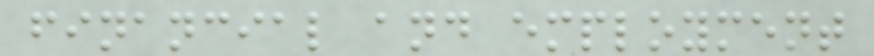financial and employment
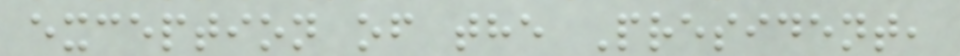exception of the President,
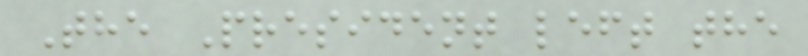The President left the
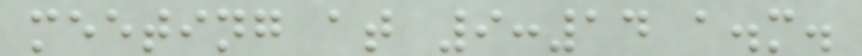meeting at 9:14 a.m.
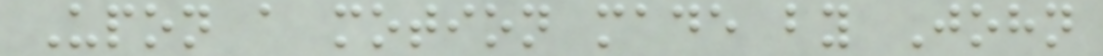Upon a motion made by John
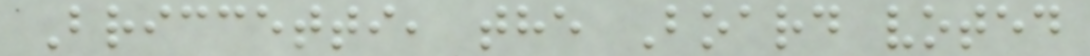Briccetti, the Board voted
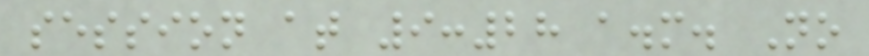session at 9:28 a.m. No
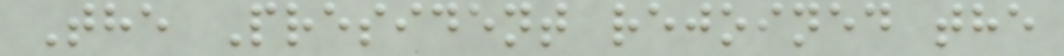The President rejoined the
